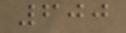600
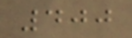400
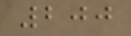200
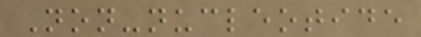Non-nucleotide
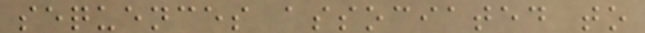sequences associated to
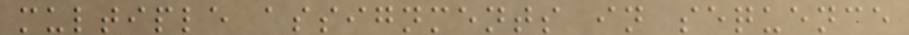multiple assignments in sequence
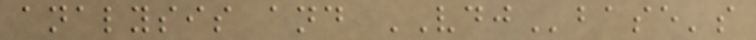analysis and VDJbase's
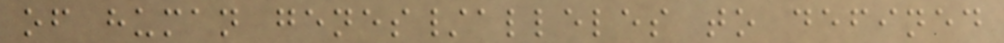of human genes/alleles to defined
